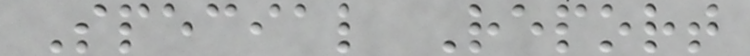Special Report
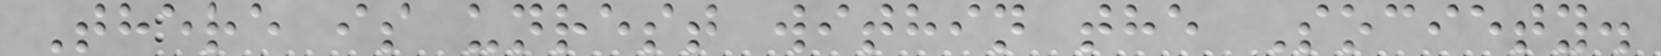There is unrest within the Society.
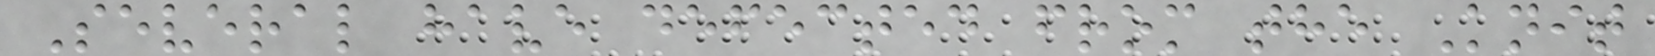Several have defected from the Knit
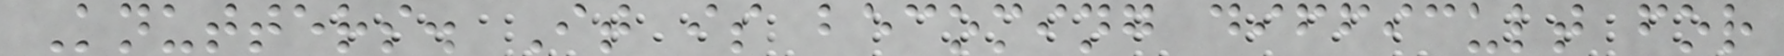Knutters. It is becoming difficult for
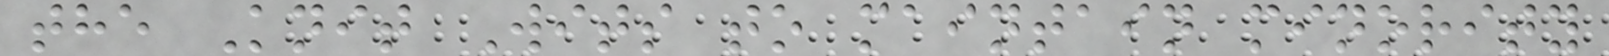the Knit Wits to maintain minority
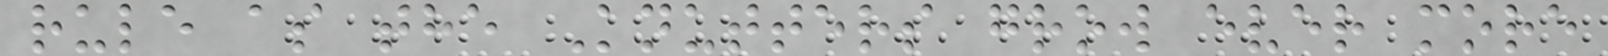rule as the Knutters grow ever more
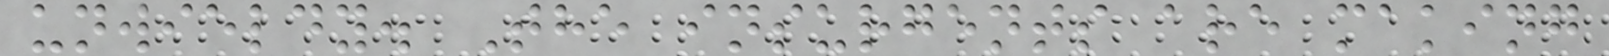unwieldy. The insurgents are making
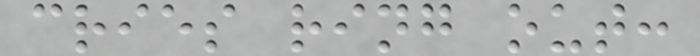cries ring out:
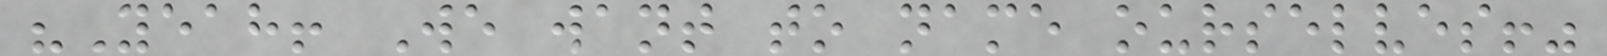"Yeah! We want to name ourselves!"
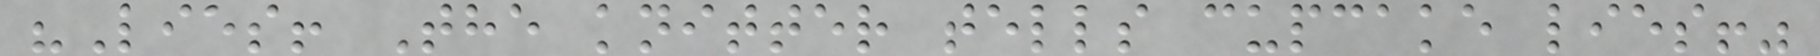"Lies! The knitter tells cupcake lies!"
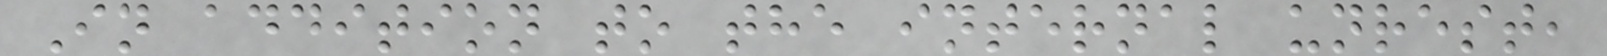In addition to the internal unrest,
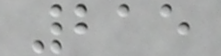215
